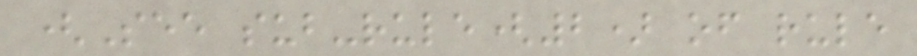(See sub-rule(2) of rule
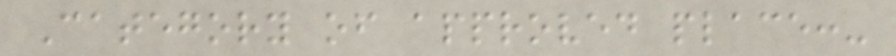Category of approved place:-
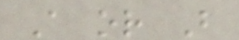A or B
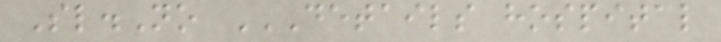Sl.No DETAILS HOSPITAL
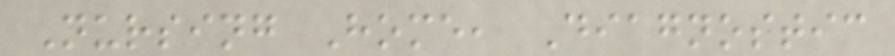Nursing Home, Diagnostic
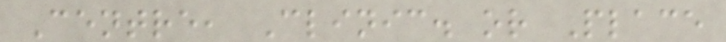Centre, Clinic. or Place
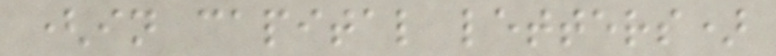(in capital letters)
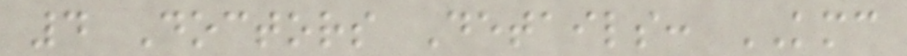4 Doctors Details: KMC
